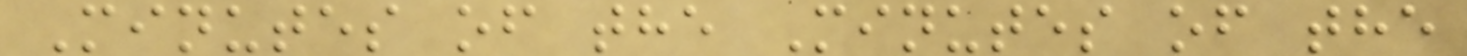Minutes of the Minutes of the
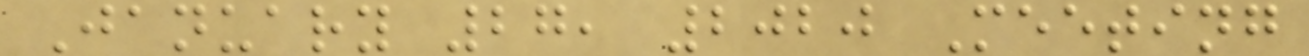January 27, 2020 Meeting
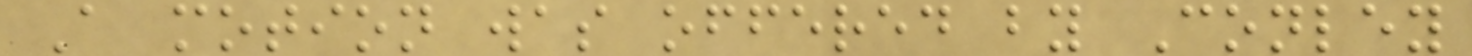A motion was offered by Conley
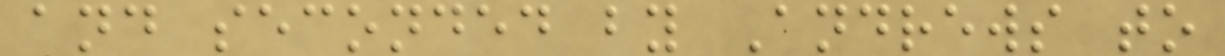and seconded by Andrews to
